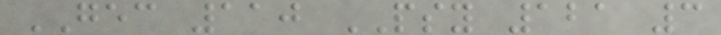GEC 110 PSY 121 3
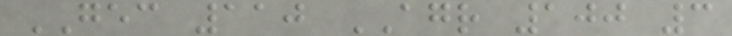GEC 110 AGR 100 3
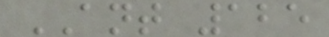ANT 125
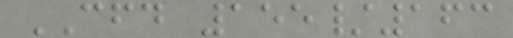CFD 155/163
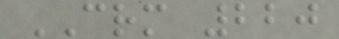CRM 220
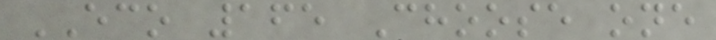ECO 165 Choose one
